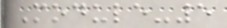Module-5
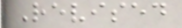Revised
